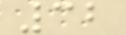32
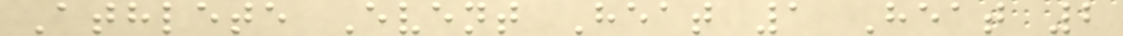Athlete Event Heat 1 Heat 2
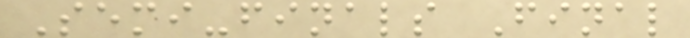Semi-finals Final
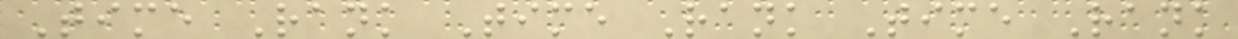Time Rank Time Rank Time Rank
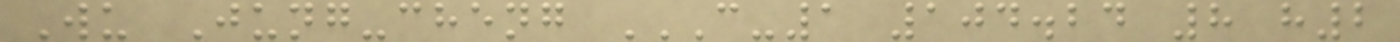Wu Jung-cheng C-1 104.24 8 H2
